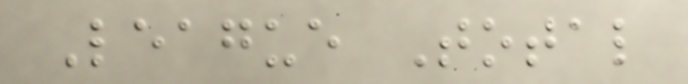League Total
